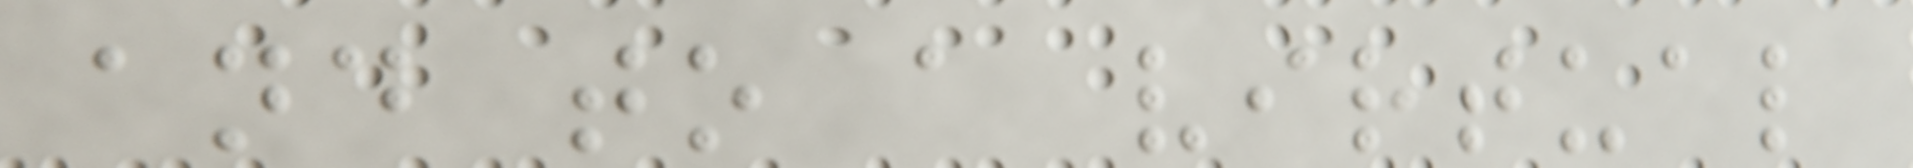and to a virtual
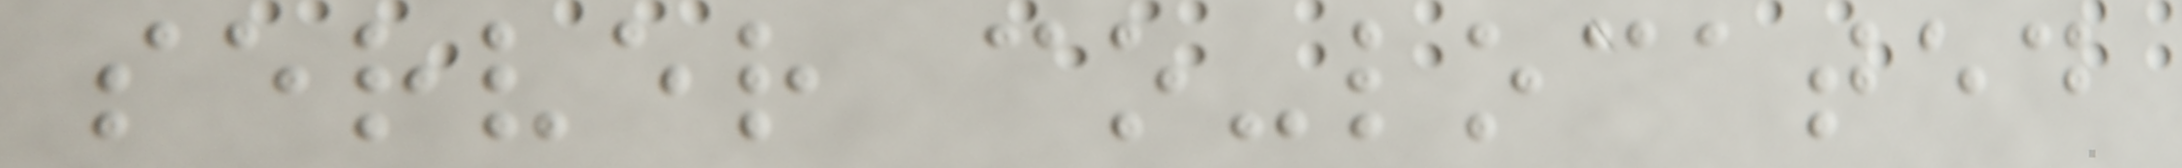server co-located
